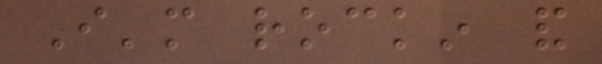I'm rockin and
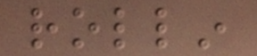rollin
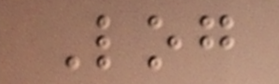Log
